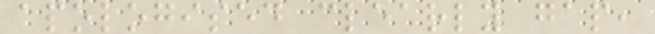apologised clearly gap,
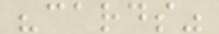"cards"
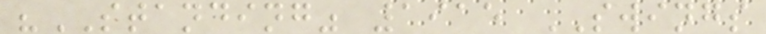"STANDING" 1915 SWINGS
